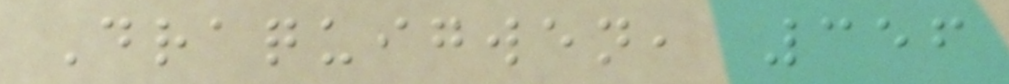Draquigwen, 356
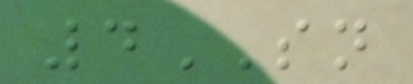4SN
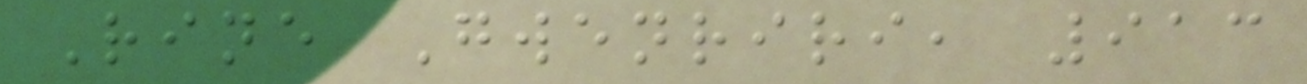Rine Gwenriri, 913
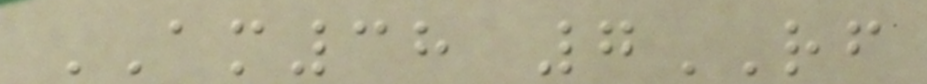AM38 7RF
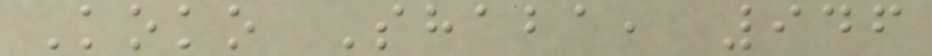Koko Shaba, 946
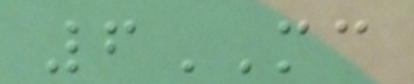6MC
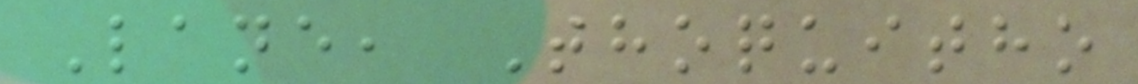Lane, Thoquitho
